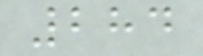284
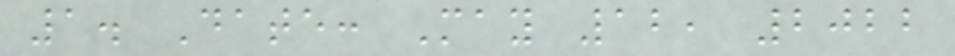1. Date: May 12, 2022
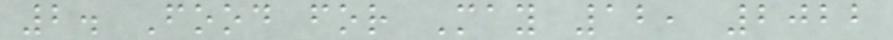2. Food for May 12, 2022
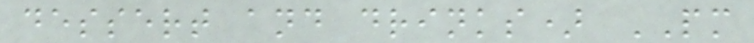dessert and drinks) PM
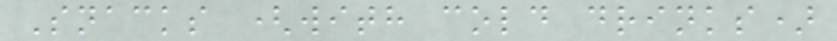Snacks (with cold drinks)
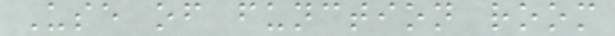Use of function room
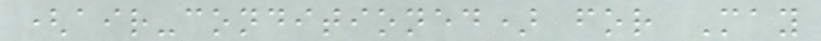(air-conditioned) for May
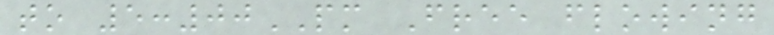to 5:00PM Free flowing
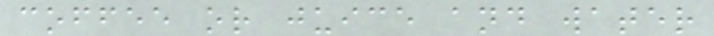coffee or juice and water
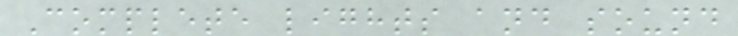Complete lights and sound
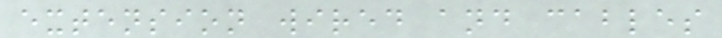extension wired and cables
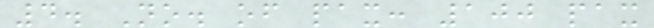4. No. of pax: 100 pax
